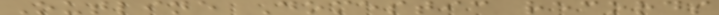Outline Domestic records
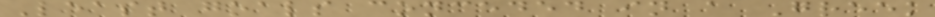Least goals conceded in a Greek
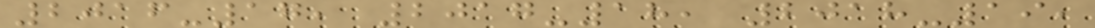2016-17, 2017-18, 2018-19,
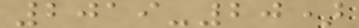2019-20)
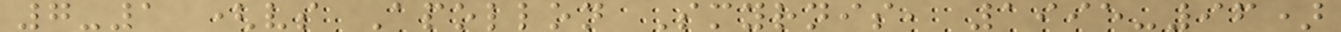7-1 (vs Apollon Smyrnis, 1995-96)
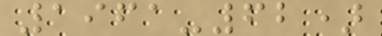1961-62)
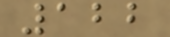122
